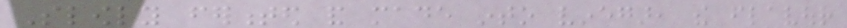Slowly fermented and made into vinegar, the flavour
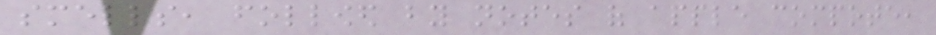smells, followed by notes of apple compote,
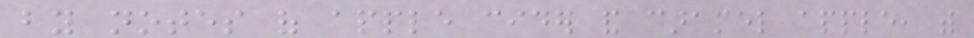by notes of apple cider and caramel apple, with
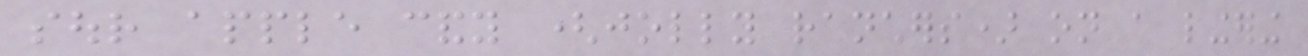sour apple candy (jolly ranchers) on a lingering
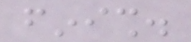finish.
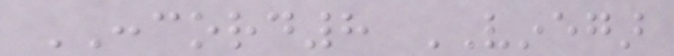CONCORD8 VINEGAR
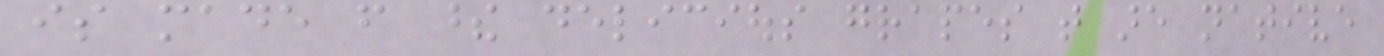is made from these delicious grapes that are native
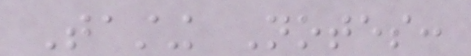Tasting Notes:
